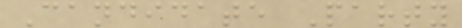Candidate Party
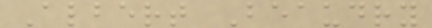Albert Beaudry
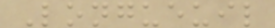Longueuil
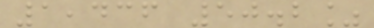1,436 50.2%
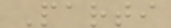Parti
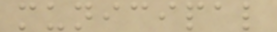municipal
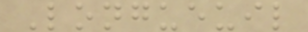Longueuil
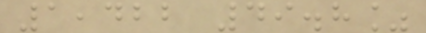1,422 49.8%
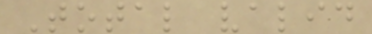Total valid
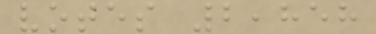votes 2,858
